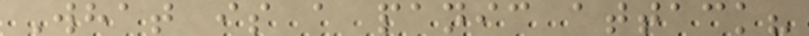What is a panic attack?
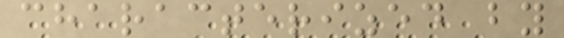characterized by
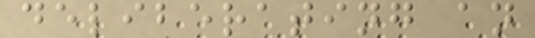deliberating an
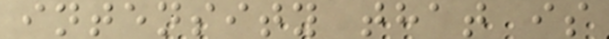intensity that is
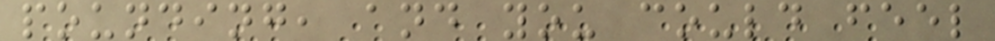pounding, and you could feel
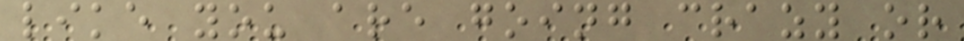like you are going crazy or
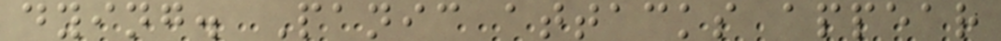dying. Panic attacks appear
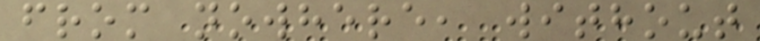from nowhere, without
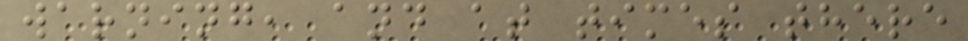warning, and at times there
